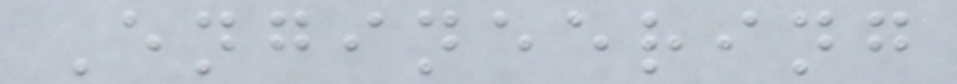Engineering
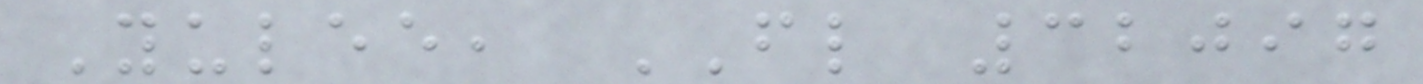Yulee, FL 32097
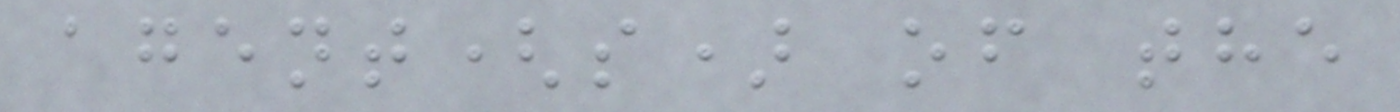agent(s) of the
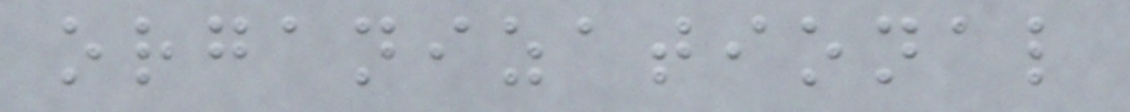organizational
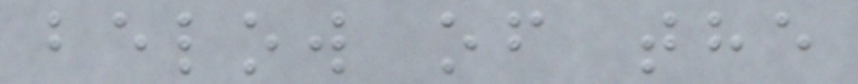below of the
